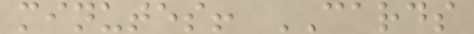minutes! CARDS
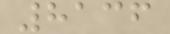8136
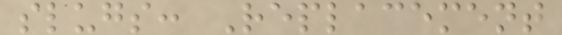slugs: Replacement
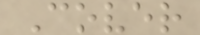Cover
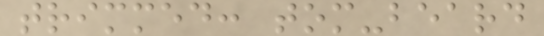trimmed: tom-beard
